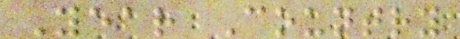Year Country
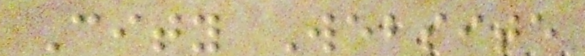City Website
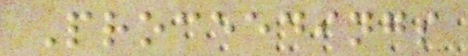Proceedings
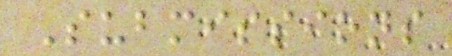Submissions
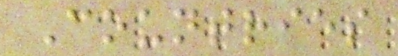Countries
